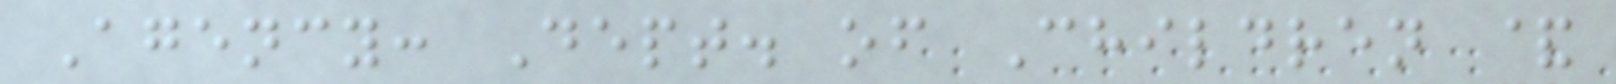Agency: Dept. of Children &
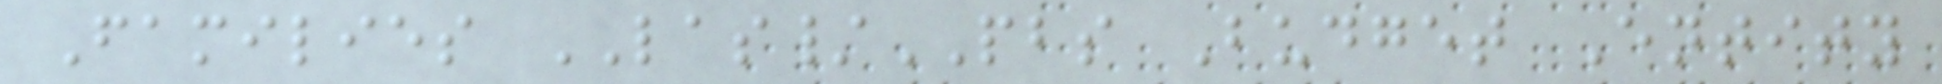Families LAS/PBS Budget Entity
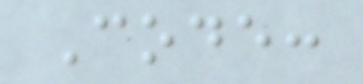Code:
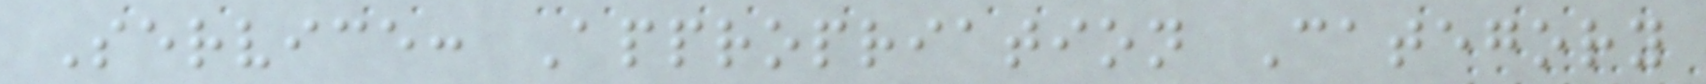Service: Appropriation Category
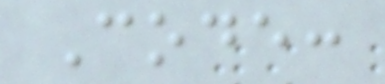Code:
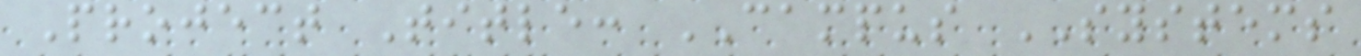Project Title: CAMPUS SYSTEMS
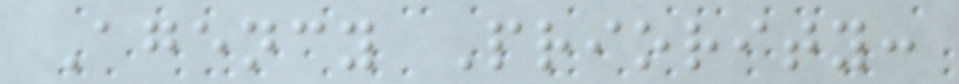Agency Priority:
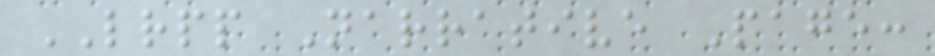LRPP Narrative Page:
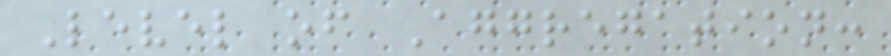Level of Aggregation:
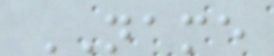NAME
